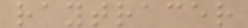raytracer
